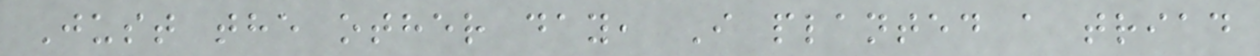Just the other day, I planted a triad
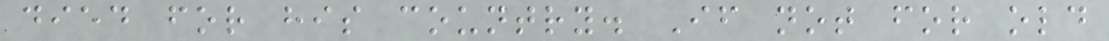died for his country. If not for old
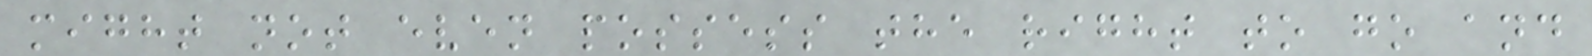might not even possess the right to go and
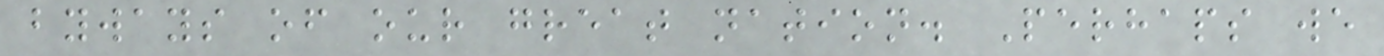byways of our great nation. Perhaps we
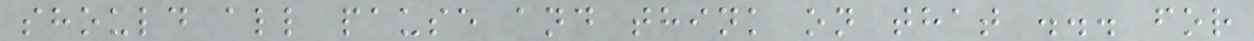should all pause and think on that ... for
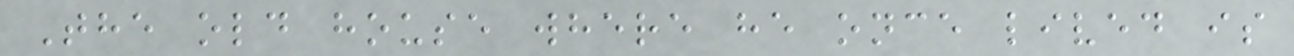The old house where he once lived is
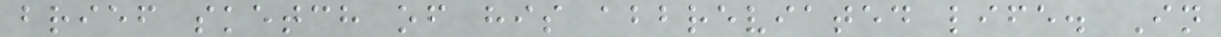brief sketch of his abbreviated life. In
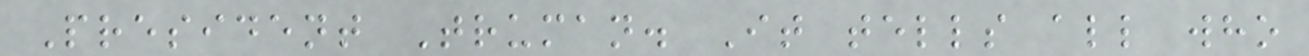President Truman. It tells all who
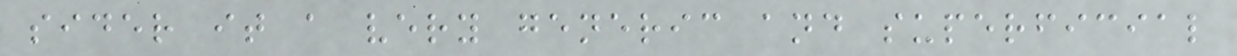sider it a very generic and superficial
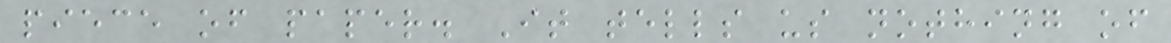piece of paper. It tells us nothing of
